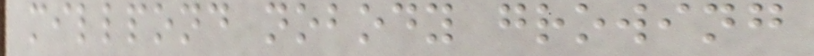millpond nobody growing
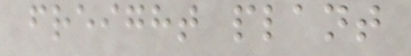freight plant
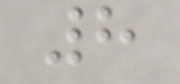8
